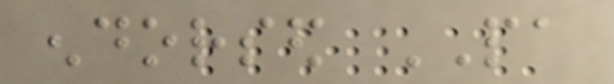endorsed PA
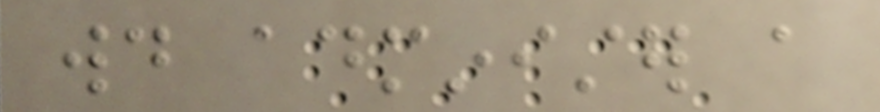would administer a
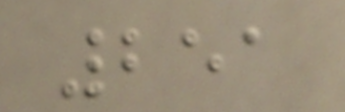251
